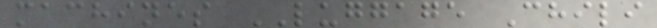machines LUGGAGE Chili
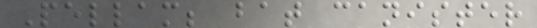Pellam; bat canister
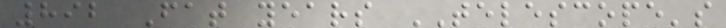892 Fat years TELESCOPE's
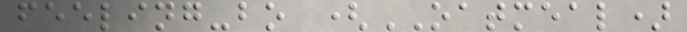feeling-bo (OATMEAL)
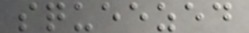squeezed
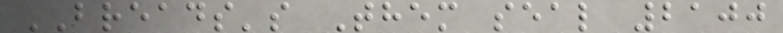BREADS's Them seal 2100
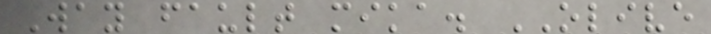Way fault mika. OLIVE
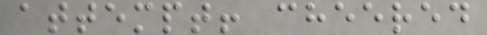attempt! cheered
